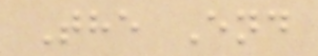The End
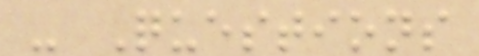- Questions
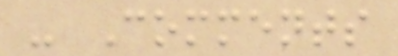- Comments
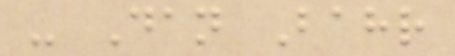- Dan Bahr
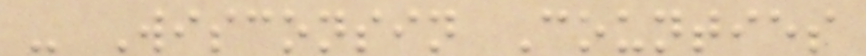- Wisconsin Counties
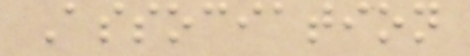Association
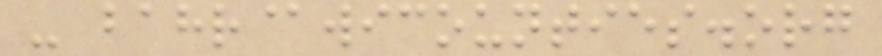- bahr@wicounties.org
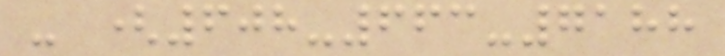- (608-663-7188
